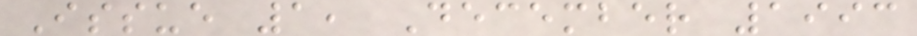Issue 1, December 1993
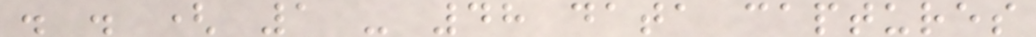. . ( 1 - 48 data captures
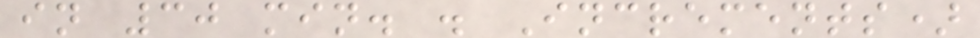in 30 min. . Increments)
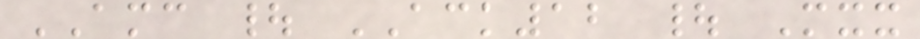AMC | ACK12 | Mxx
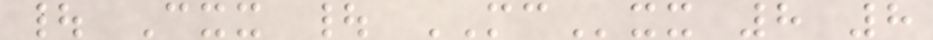| Cxx | MCxx 8 8
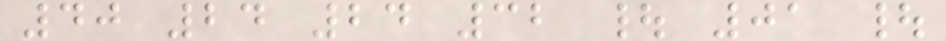40 24 24 32 | 01 |
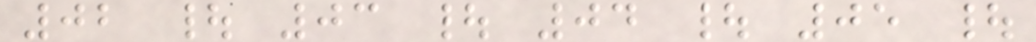02 | 03 | 04 | 05 |
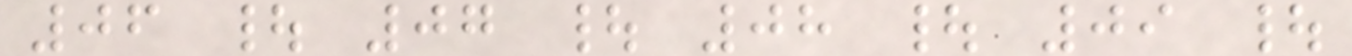06 | 07 | 08 | 09 |
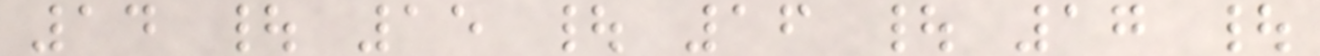14 | 15 | 16 | 17 |
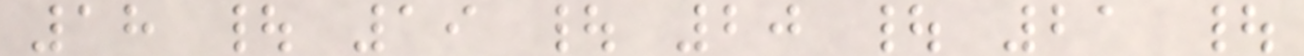18 | 19 | 20 | 21 |
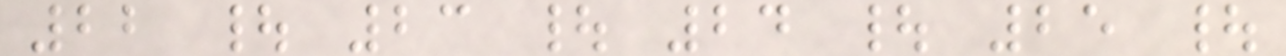22 | 23 | 24 | 25 |
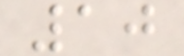10
